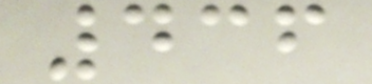436
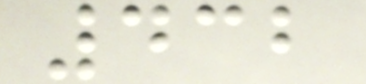432
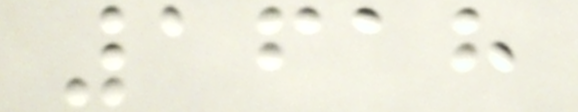1618
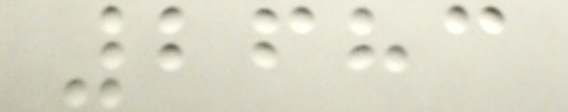2683
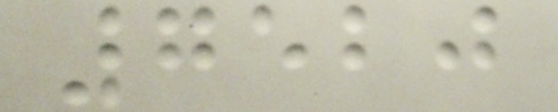7520
